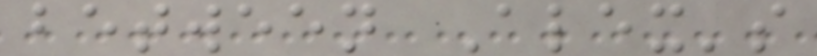between Alex's
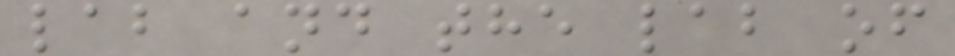lab and the lab of
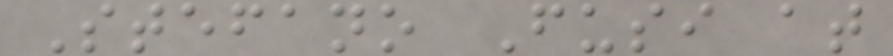Stefano Fusi at
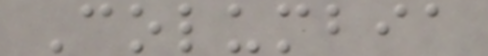Columbia
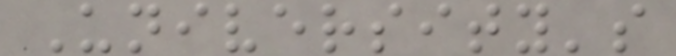University's
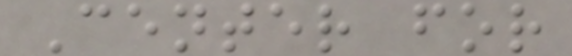Center for
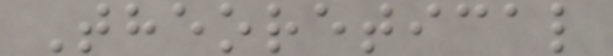Theoretical
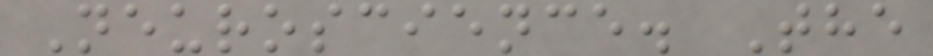Neuroscience. The
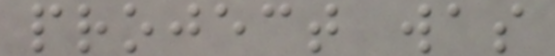project was
